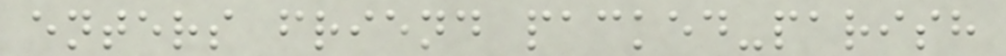enters friend packed-parish
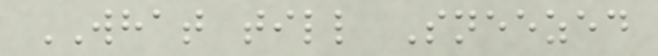WHAT till Sneezed
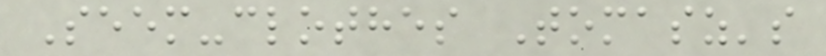Seem-clothes Tomasz's
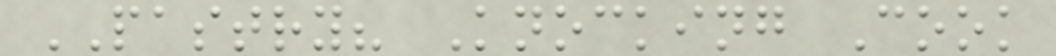PASTRY? Knocking Cook
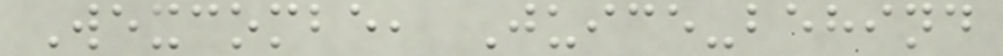Wexcombe, Juice-behind
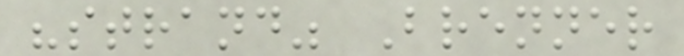"strand" Brenner
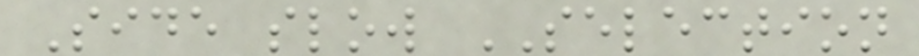Side slow SELECTION
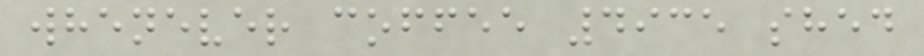whenever coffee 4935 shed
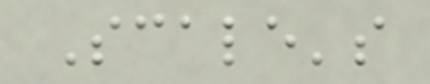Scale's
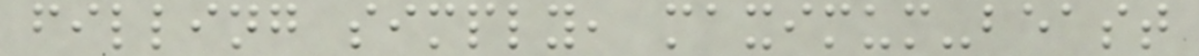filling simply, maximum-beast
